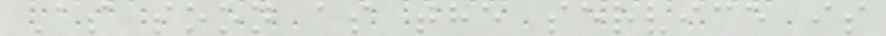As soon as the service is
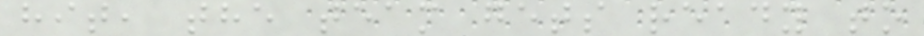hit, the team gets ready to
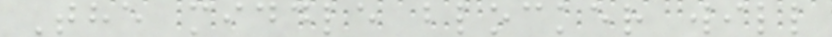The middle blocker will
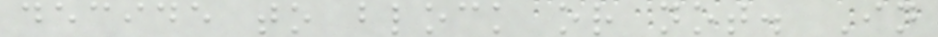decide to block or not. In
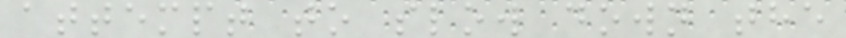attempt to slow down the
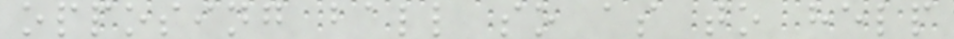opposing ball so as to help
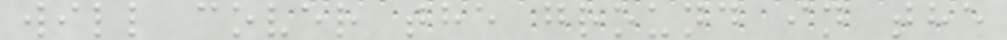will cover the ground in the
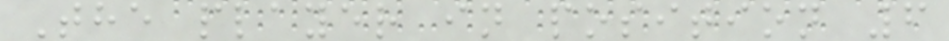The player in position 6
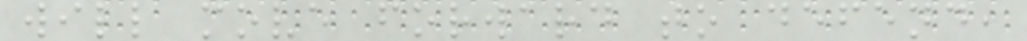will move forward to defend,
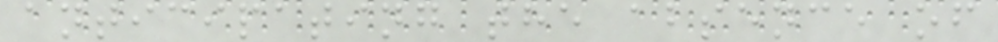anticipating the absence of
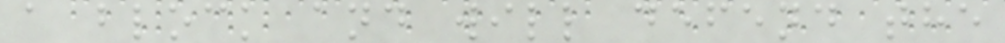a block and will defend the
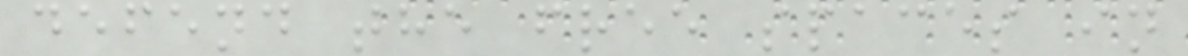defend the free spaces in
